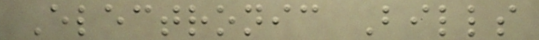Electronic Bills
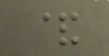&
